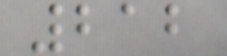212
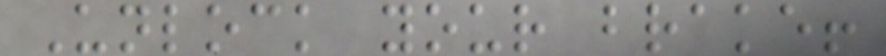Unlock your brake!
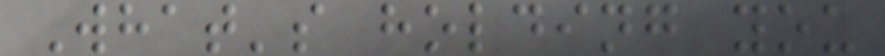What's holding you
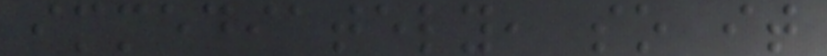immediately, so it
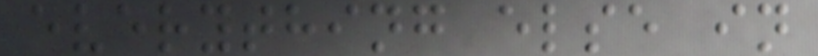everything else in
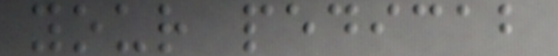your pedicab
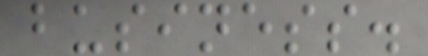business.
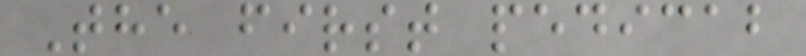The first pedicab
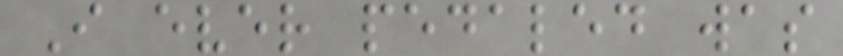I ever pedaled was
